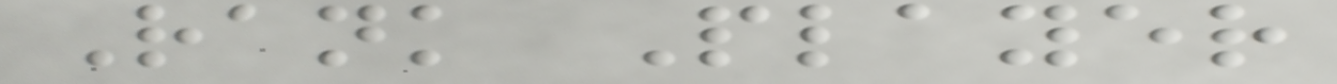Rank Player
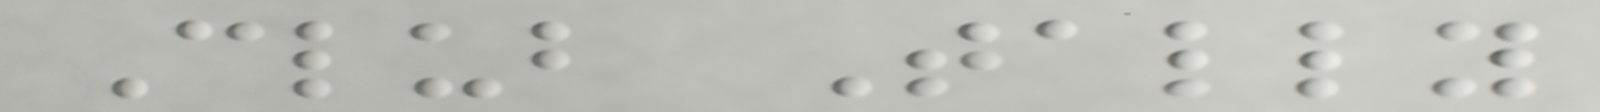Club Tally
